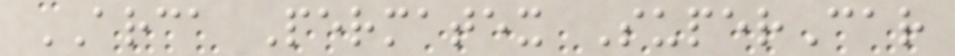ARCA Permatex SuperCar
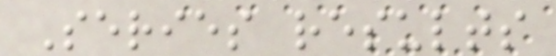Series results
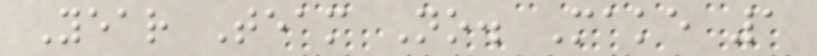Year Team No. Make 1
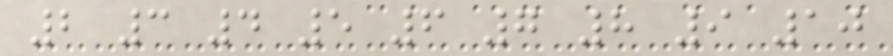2 3 4 5 6 7 8 9 10
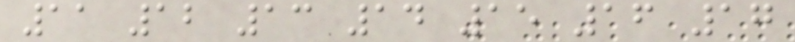11 12 13 14 15 16 17
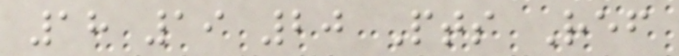18 19 20 Pts Ref
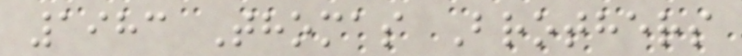1983 Thomas Brothers
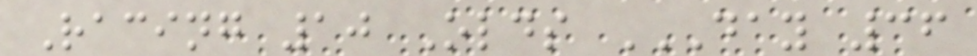Racing 10 Olds DAY 36
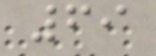69
